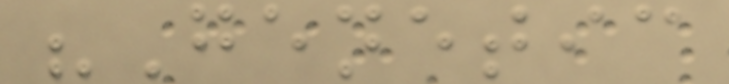"Genetic
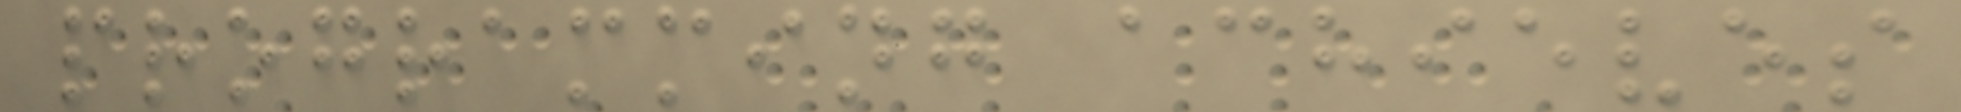programming achieves
